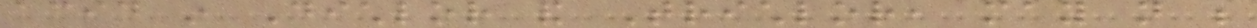acid in Dichlor and Trichlor, may not be
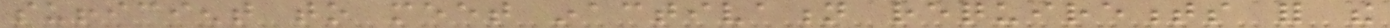sufficient to meet inactivation requirements for the
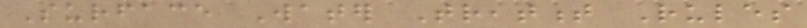Surface Water Treatment Rules
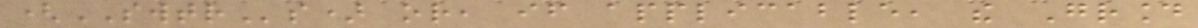(SWTRs) or, if applicable, the Ground
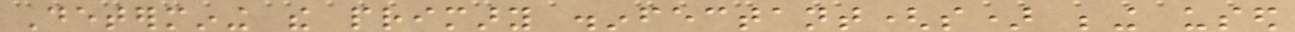Determining the primary disinfectant(s) being used
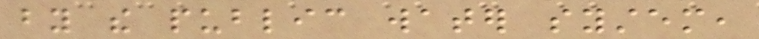by the public water system,
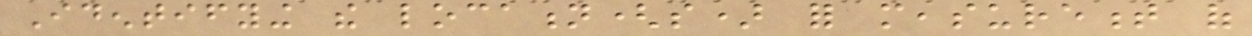Identifying the location(s) for measurement of
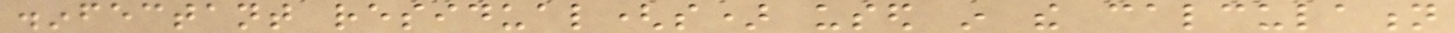disinfectant residual(s) used in the calculation
